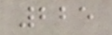225
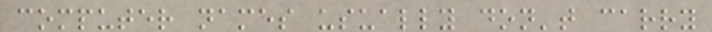computer names usually don't carry
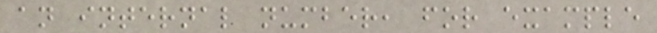an internal number, for example
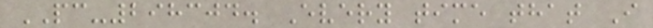PC-298304. Every time that I
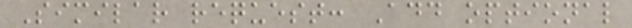Similar request: Add optional
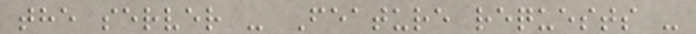the server - Feature requests -
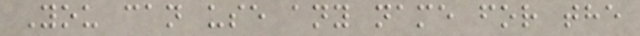You can use any name for the
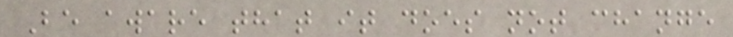Be aware that it does not change
